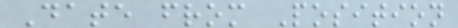Date from Position
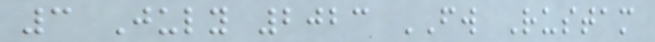3 July 2023 FW Rustam
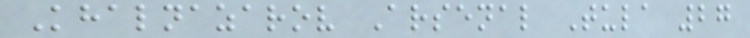Khalnazarov Arsenal Tula 27
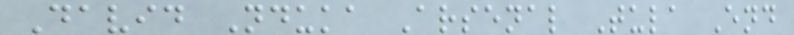David Nduka Arsenal Tula End
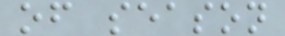of season
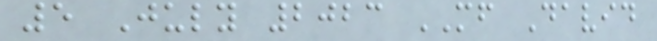5 July 2023 MF David
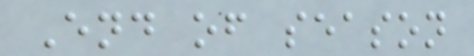End of season
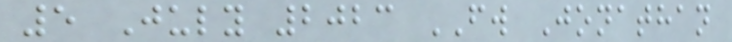5 July 2023 FW Jonathan
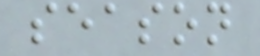season
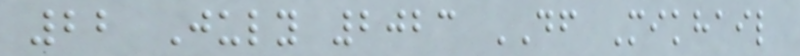22 July 2023 DF Mikhail
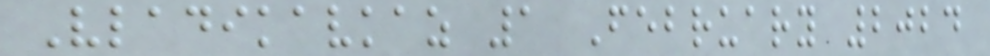Vladikavkaz 1 February 2024
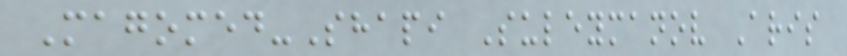Magomed-Shapi Suleymanov Aris
